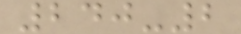240-2
